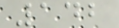142
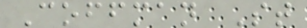Coffman St
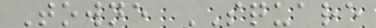Towne SQUARE
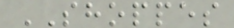SHOPPES
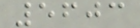5603
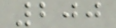200
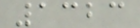1323
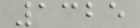1325
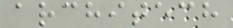architech
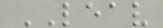LEAV
